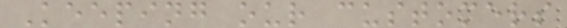Keeping our customers
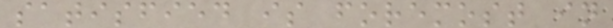satisfied is foremost in
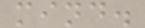mind.
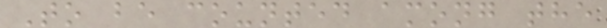To be counted among the
